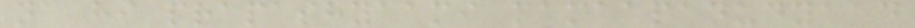na hi prapashyaami mamaapanudyaad
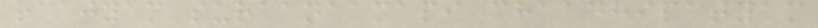raajyam suraanaamapi chaadhipatyam
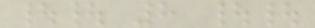|| 8 ||
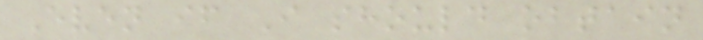Even if I should obtain
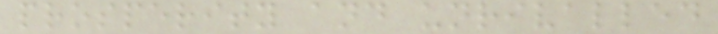prosperity and unrivalled
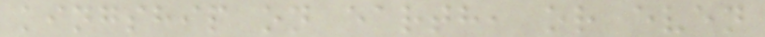kingship on earth, or even
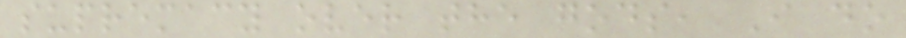supremacy over the gods, I do
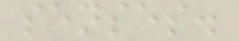senses.
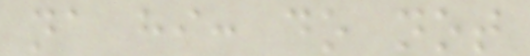na hi: do not
